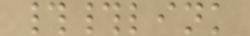##link
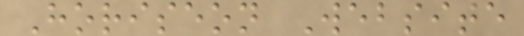Horiseon Website
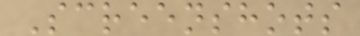Screenshots
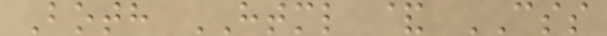Both HTML & CSS
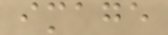image
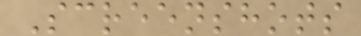Screenshots
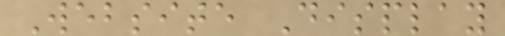Website Display
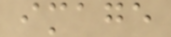image
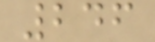246
